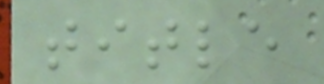title
